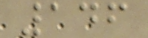146
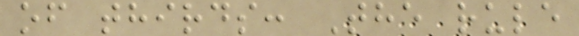of thirds: The rule
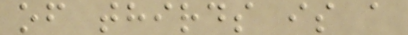of thirds is a
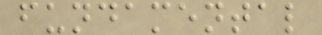fundamental
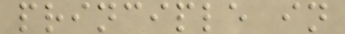principle in
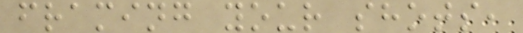framing your shots,
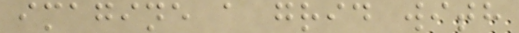imagine a grid with
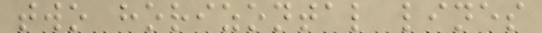two horizontal lines
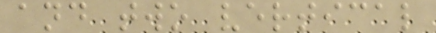and two vertical
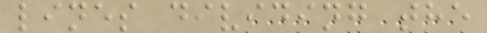lines dividing the
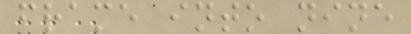frame into nine
